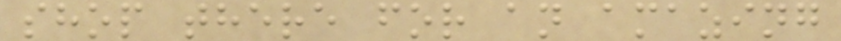shop there for an amazing
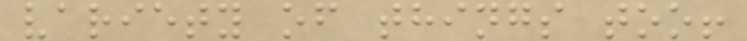variety of things too!
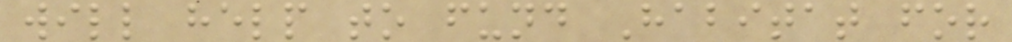will help to fund Habitat for
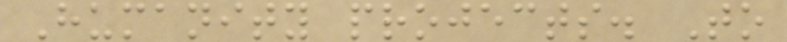Humanity projects. To
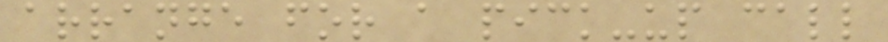arrange for a pick-up call
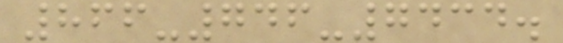866-746-7434.
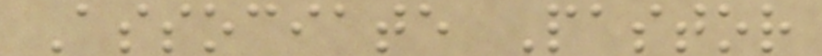Associate Pastor
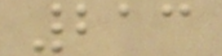213
